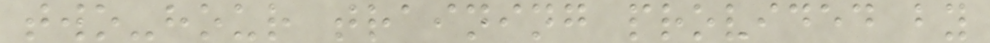two-hour training provided by
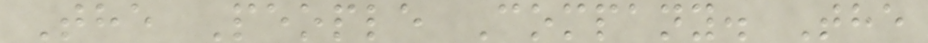The People Company. The
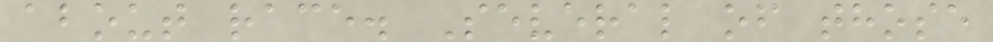about race. Several of those
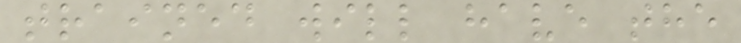trained will have the
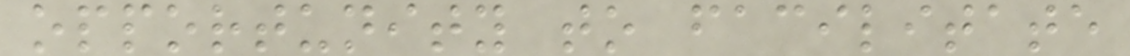opportunity to facilitate
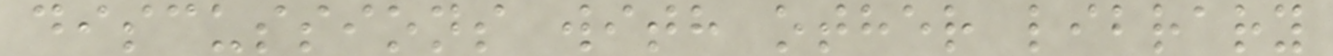discussions with other library
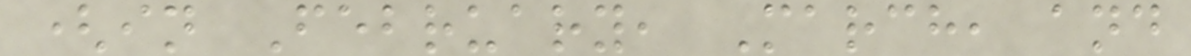(in February, March, and
